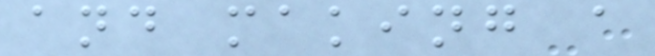and making a
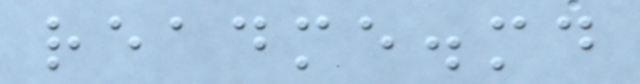readme.md
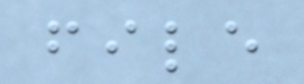file
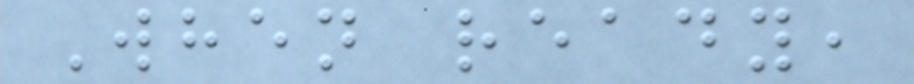When ready,
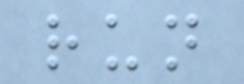run
